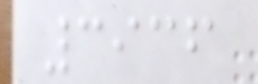3936
